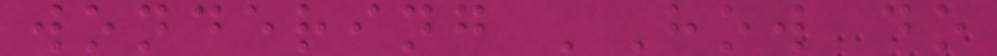wondering 'How do
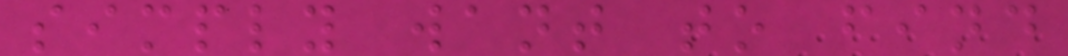simply want to find
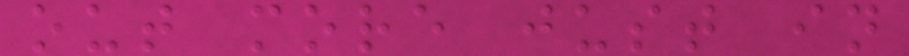out more just in
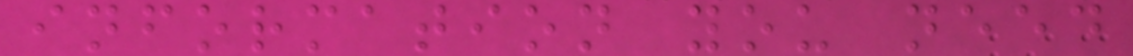information you need
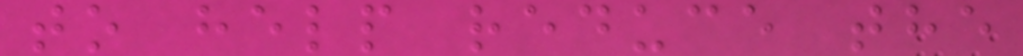to help reduce the
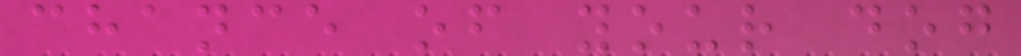chance of your dog
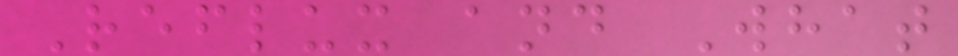Reflux and What
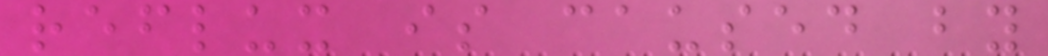reflux is caused by
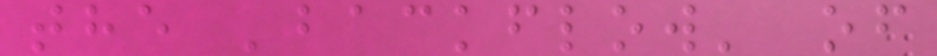the 'backflow' of
